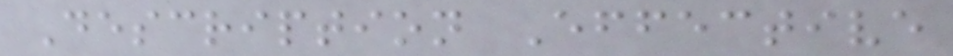Description Effective
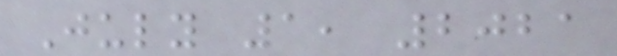July 1, 2021
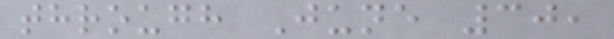through June 30,
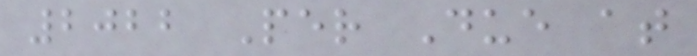2022 Per Due at
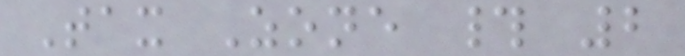Tax Zone # 2
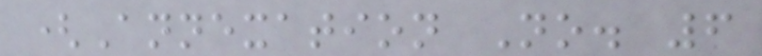(Annexation No. 6
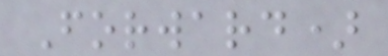Forward)
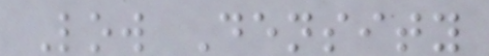Low Density
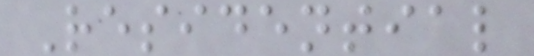Residential
